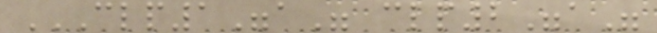CLP1"A" CLP2"A"
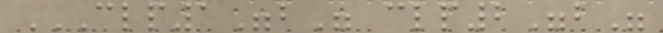CLP1"B" CLP2"B"
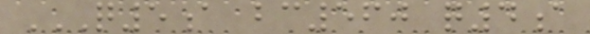Q5A BC560 Q4A
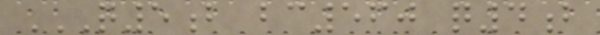Q5B BC560 Q4B
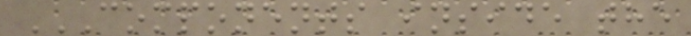COMPONENTS INSIDE THE
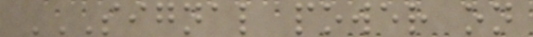SIGNAL POWER ON
